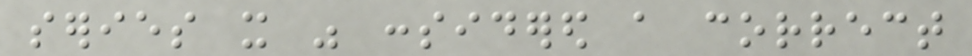series it was considered a correct
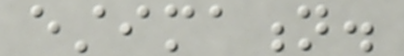estimation.
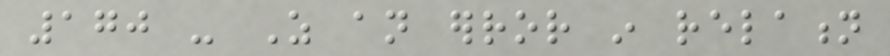170 - As an error in relation
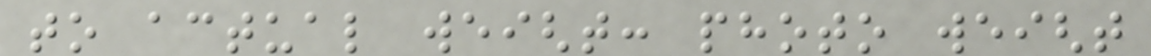to actual weight: photo weight
